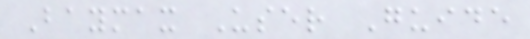Baymax User Guide
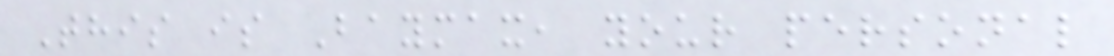This is Baymax, your personal
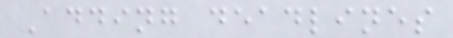Adding deadlines
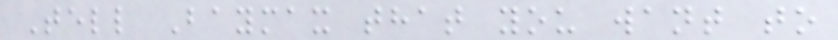Tell Baymax that you want to
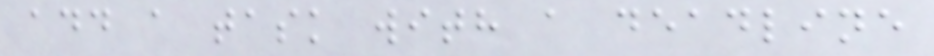add a task with a deadline
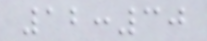12:30
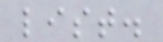list.
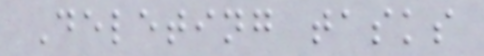Deleting tasks
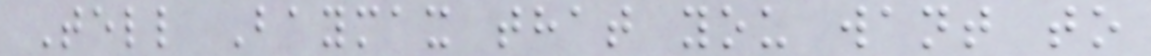Tell Baymax that you want to
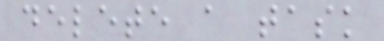delete a task
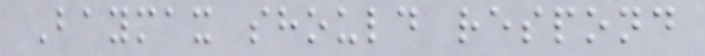Baymax should respond
